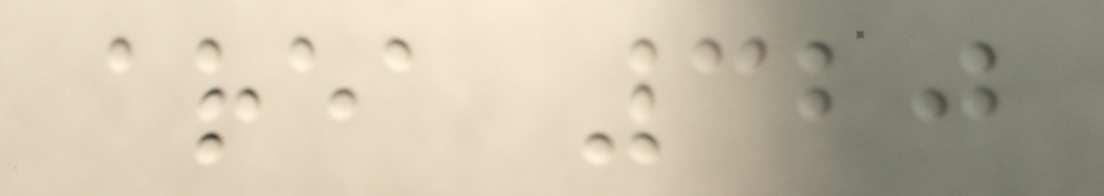area 320
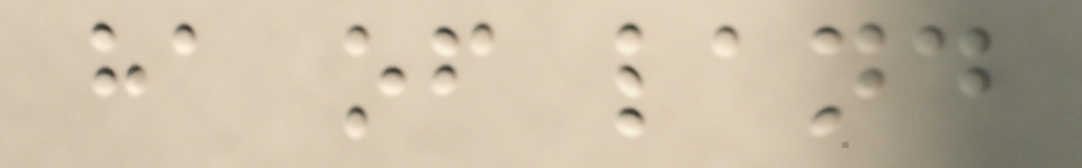ha of land
